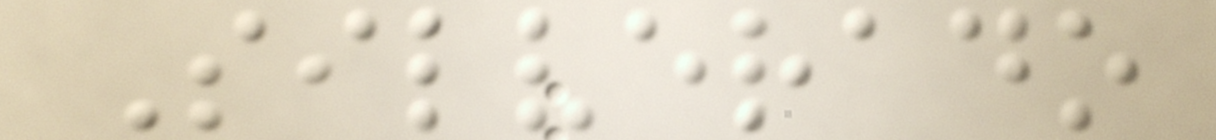Silverado
